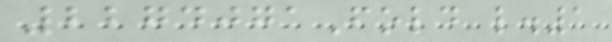2274071Fold l.1
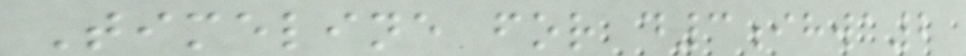Timeline for d3ihwa2
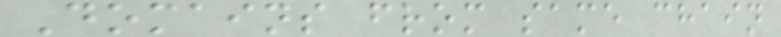Domains from same chain
